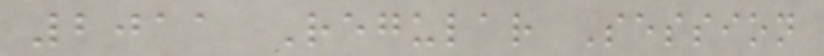2011 Regular Session
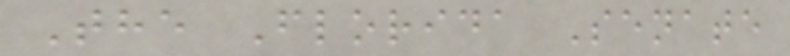The Florida Senate
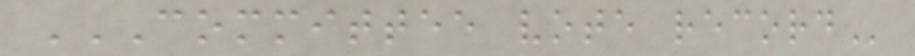COMMITTEE VOTE RECORD
